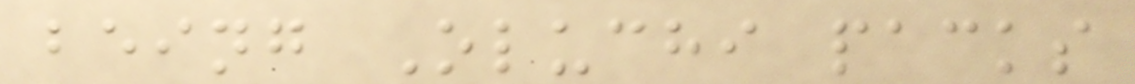being Oluchi packs
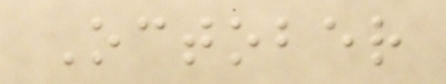October
